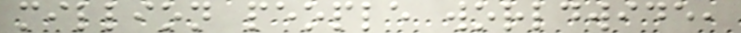million people worldwide,
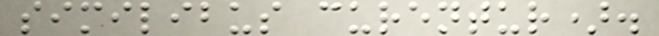similibus curentur).
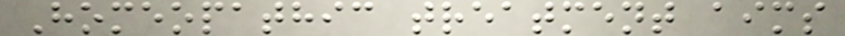Homeopathic treatment aims
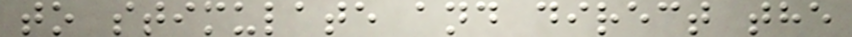to stimulate and direct the
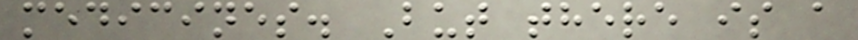medicines. But there is a
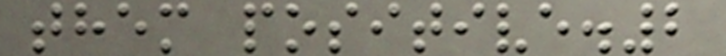them positive.2
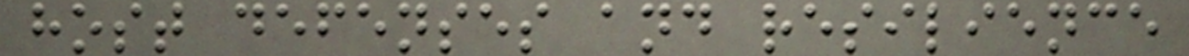host defenses and resilience
